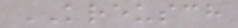KREUSCH
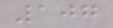107
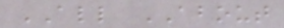ALL ABOUT
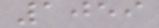1059
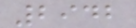2942
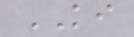KI
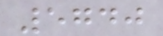5740
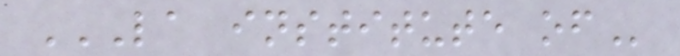LA INSTITUTE OF
